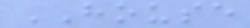HOUSE
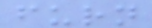furn
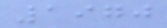1970
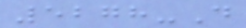5278-D
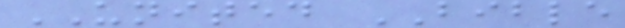UNITED BIBLE
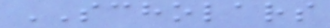SCHOLARS
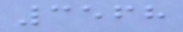3568
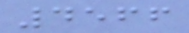4566
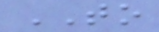TO
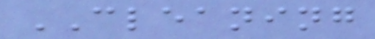CLEANING
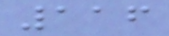116
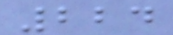224
